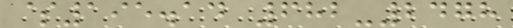$195.14 682-2478
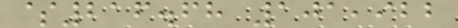$216.68 101,922
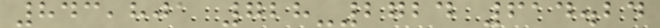843,801 728-2724 614.24
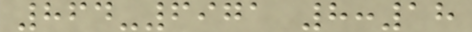864-6971 8:18
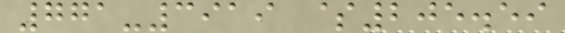771-3919 $205.59
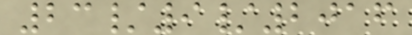23/9/2016
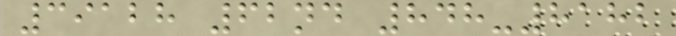39128 62nd 848-8182
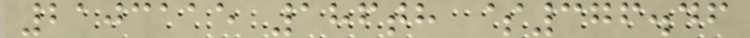2103115 186th $376.46
